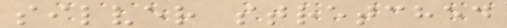silver stretched
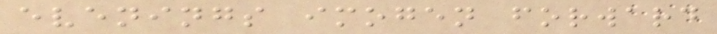evenings imogen forward
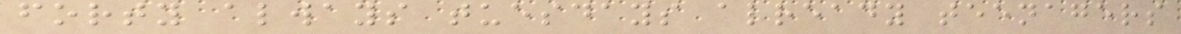forty always tuesdays already teenagers
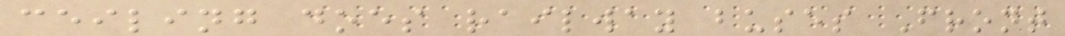ceiling does railway buses Front
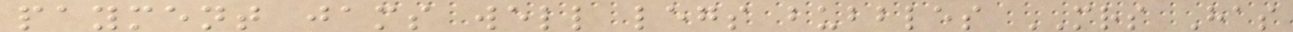payment jams well legs bubbles MRS Has
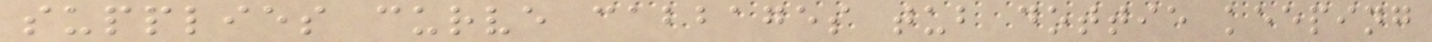supplies curve cabbages tub dottie keeping
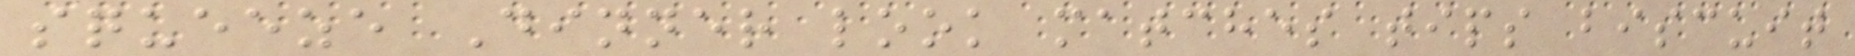squeeze Dinner look matches tips biscuit
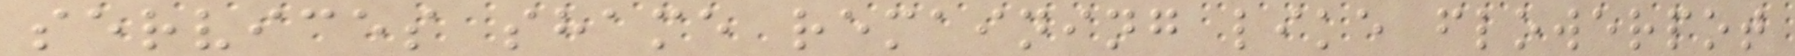services shame remaining like flowerpot
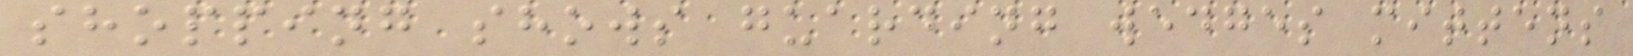shopping shows guarding wedges mittens
